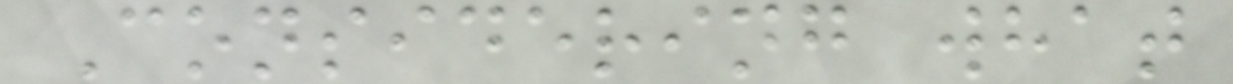Considering what
